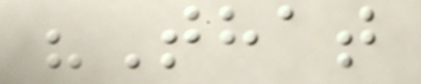"That
